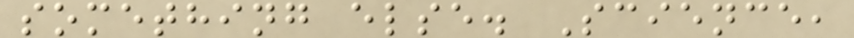something else. Science,
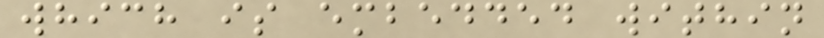which is embedded within
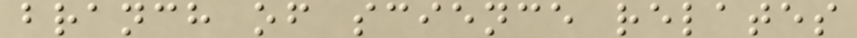branch of science relates
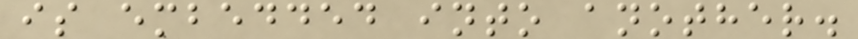is embedded into another.
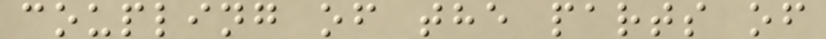coupling of the parts of
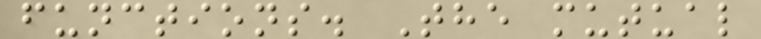functions. The mutual
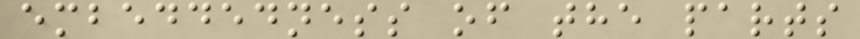embeddedness of the parts
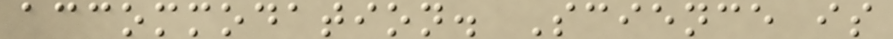accommodation. Science is
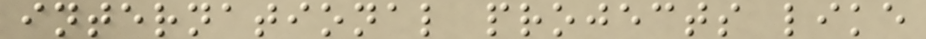international projects like
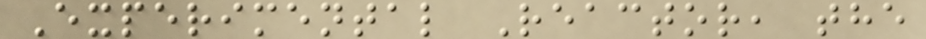Experimental Reactor, the
